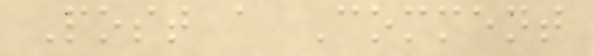Post a Comment
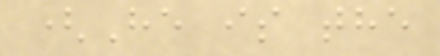(He is the
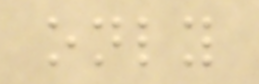only
